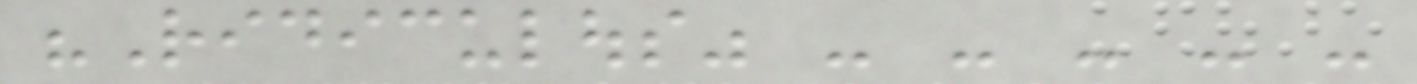"Ridiculous" - - - - -
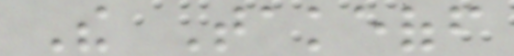The Takeoff
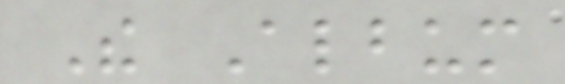The Album
